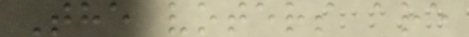The voters are
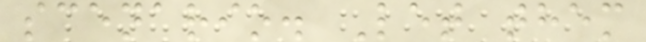scenario. Let them
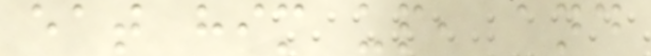eat him up, and
